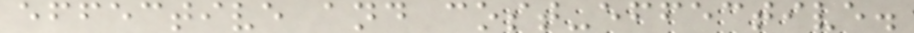effective and cost-effective.
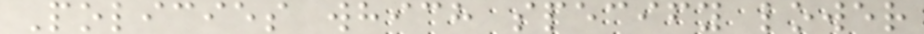Policies which specify lower
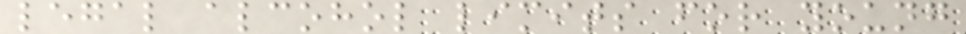legal alcohol limits for young
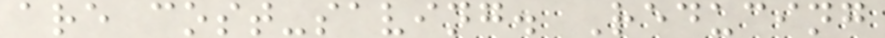are cost-saving. Reducing
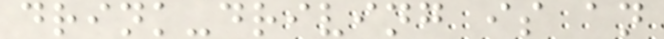drink-driving is an
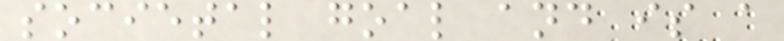societal goal and is a
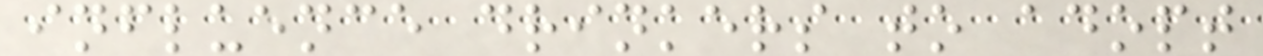influence drinkers to adopt
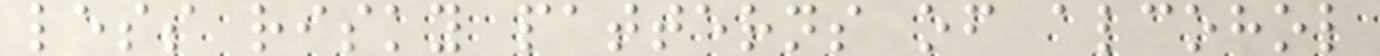less risky patterns of alcohol
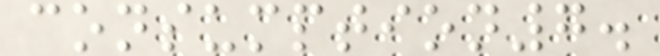consumption7.
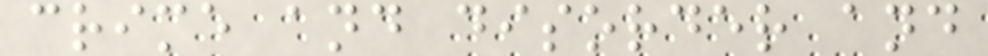crime and disorder and
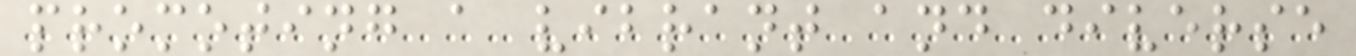promoting a vibrant and diverse
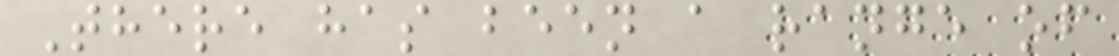There has been a range of
